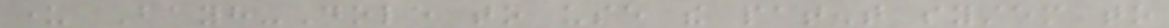under Bayh-Dole to use the patent system to
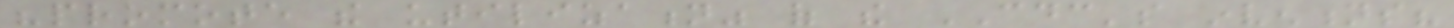"promote the utilization" of the CDC's inventions?
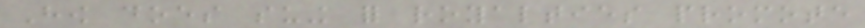How does suing for royalties promote
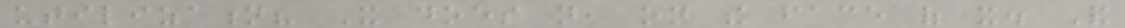utilization? It does not, on the face of it. And
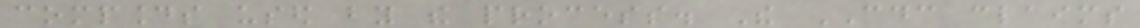compounds used by the process. The CDC claims
